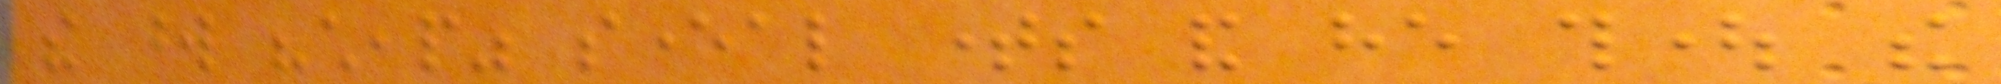the word "cheap" several times and he thought the
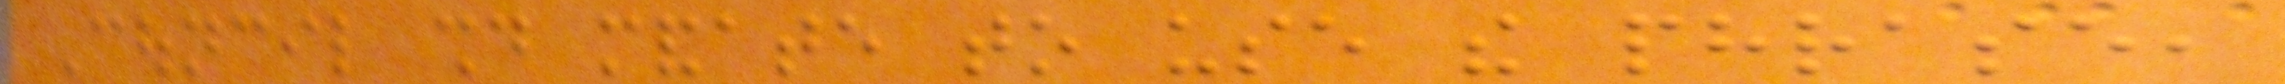Council should mandate to use the phrase,
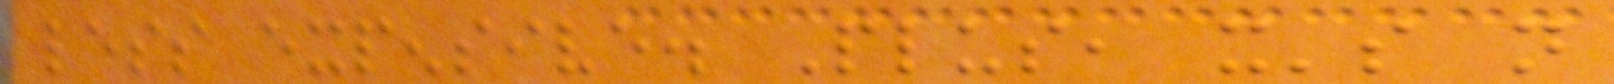less expensive. Plus, it's not
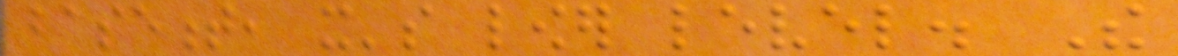basement, it's lower level. The
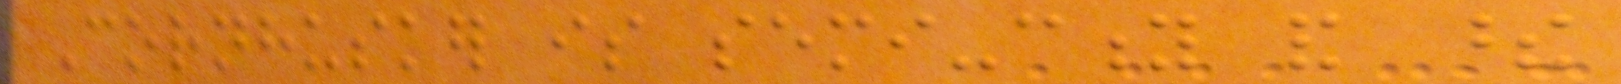Cornhusker is semi-city and these
